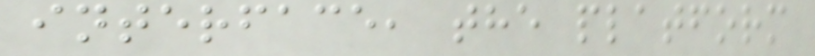interface, the platform
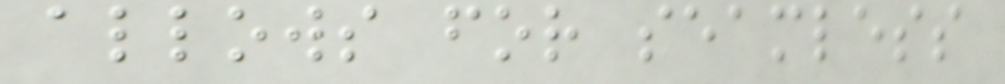allows for seamless
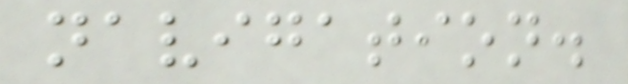navigation.
